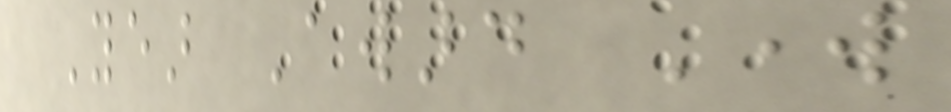Year Award Work
